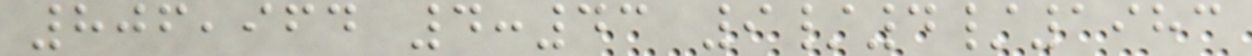806,964 4:43 9/4/1983
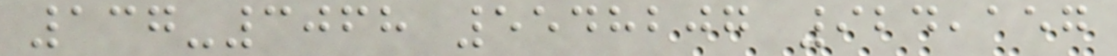137-3068 5548207 924,157
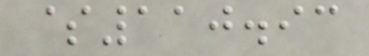$110.93
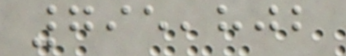795,802
